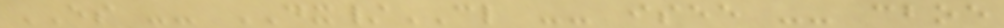ES -- DX/CL -- isee -- cboe
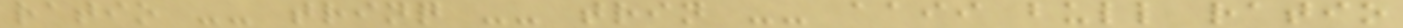ratio -- trinq -- trin -- aaii bull ratio
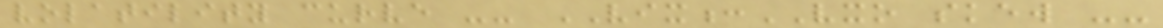volatility curve -- VIX:VXO skew --
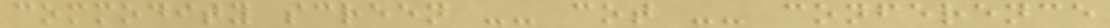commodity screen -- cot -- conference
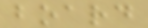board
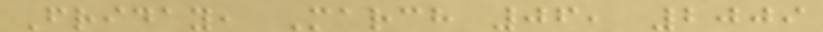Friday, March 06, 2009
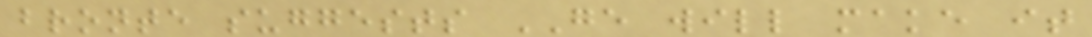bronte suggests GE will make it
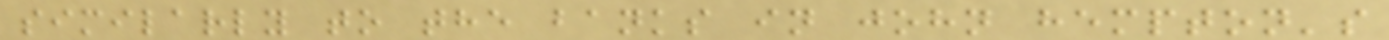similarly to the banks in john hempton's
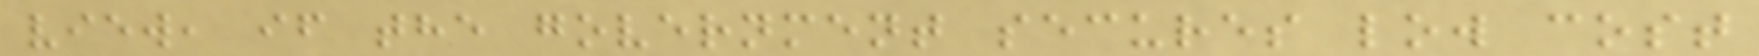view, if the government secures low cost
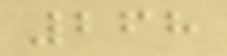268
